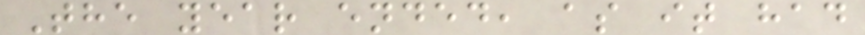The year ended, as it had
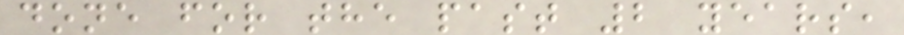done for the past 2 years,
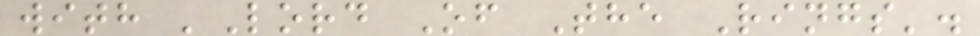with 'Lord Of The Rings'.
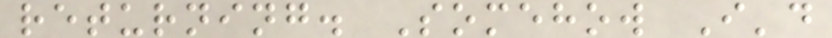returning. Somehow I'd
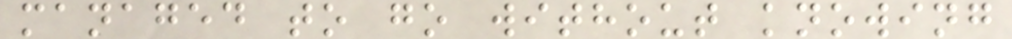managed to go without knowing
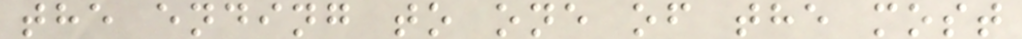the ending to one of the most
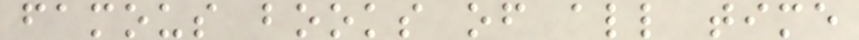famous books of all time
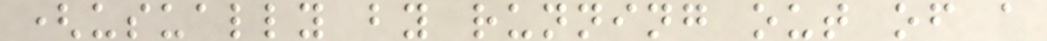(usually by running out of a
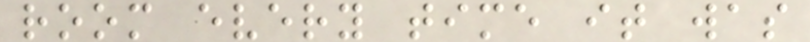room every time it was
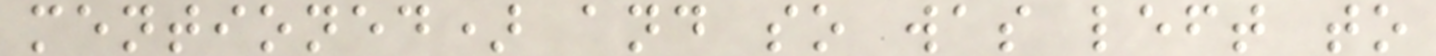mentioned) and so was left to
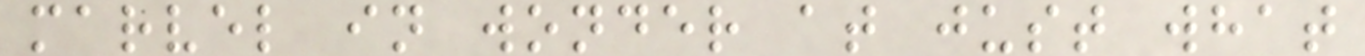marvel in wonder at just what
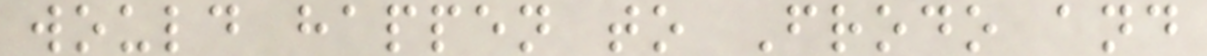would happen to Frodo and
